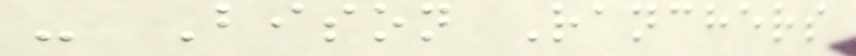- Bison Ranchers
